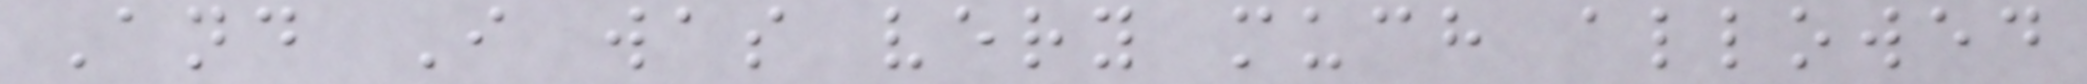And I was very much allowed
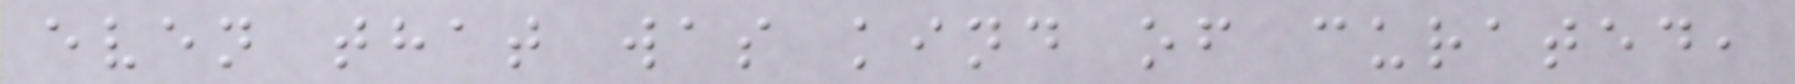even that was kind of curated,
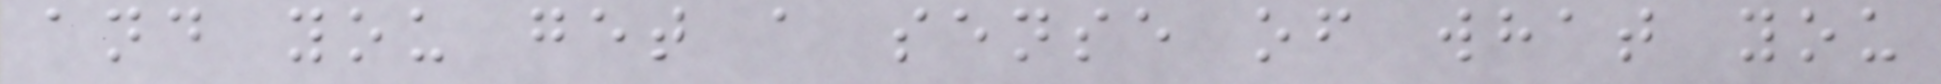and you get a sense of what you
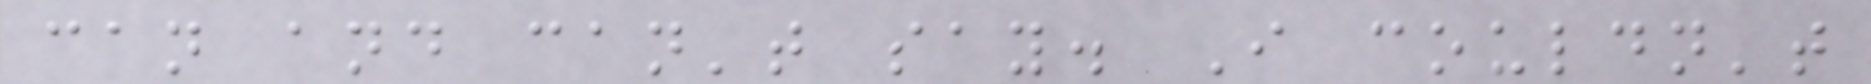can and can't say. I couldn't
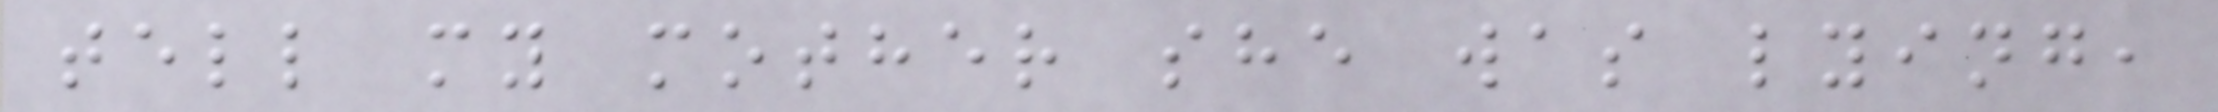tell my mother she was lying,
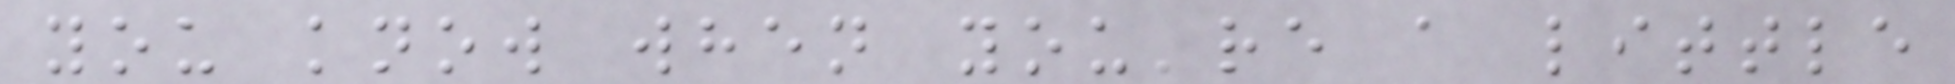you know when you're a little
